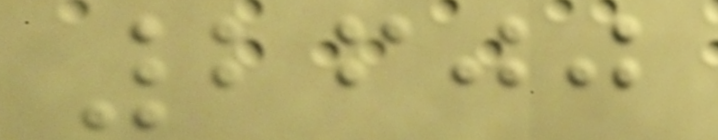2600
